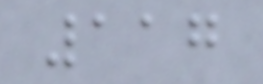117
